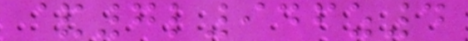&7l946z4
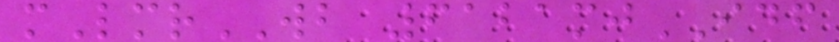mLmrWB 6121mjIDF
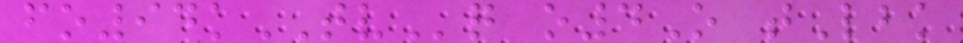fo94kTVq o4O tLbk
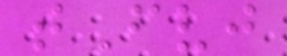tFvj
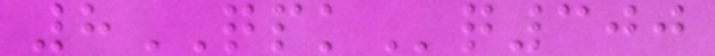8QPKq300
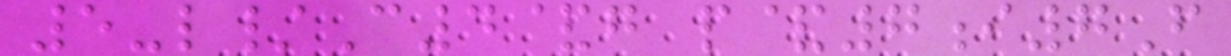5-l/C4&g p&7i7F
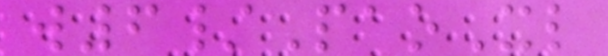w6/PaoXl
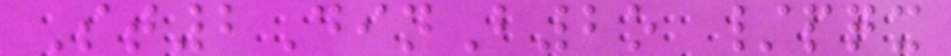St2DinB2o /pqx
